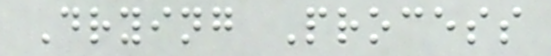Drying Process
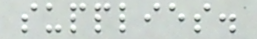supplies.
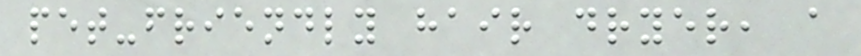pet-friendly hair dryer, a
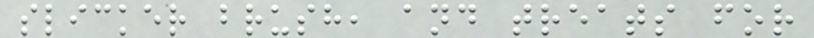slicker brush, and treats for
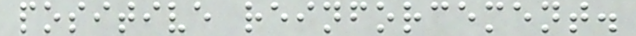positive reinforcement.
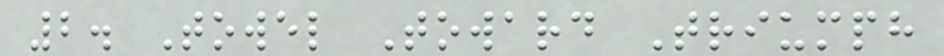2. Towel Toward Triumph
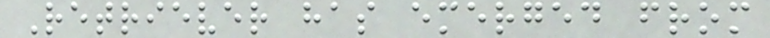Retriever has emerged from
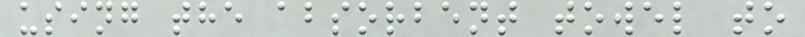using the absorbent towel to
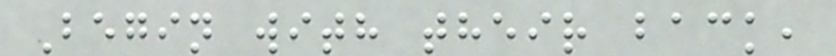Begin with their back,
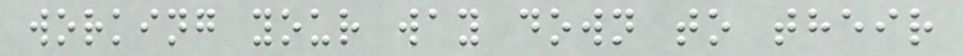working your way down to their
